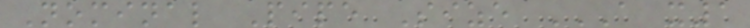Nominal Pipe Size A X1
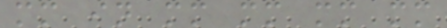mm in mm mm mm mm
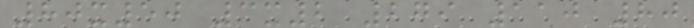80x50 3x2 279 110 80
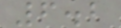6.2
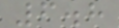6.8
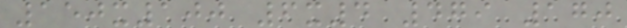150x100 6x4 479 170
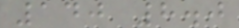140 8.0
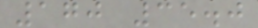170 35.0
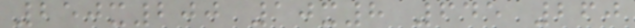250x200 10x8 645 260
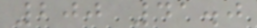200 41.0
